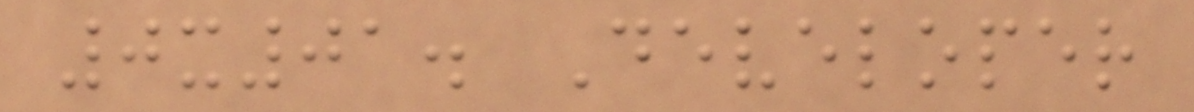0x01. Developer
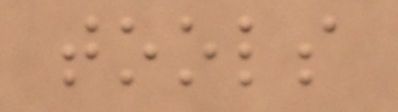tools
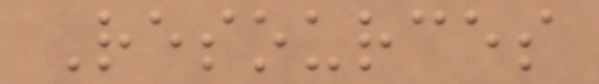Resources
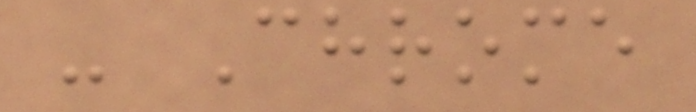- Chrome
